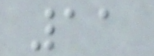11
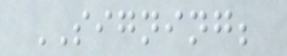SIGNING;
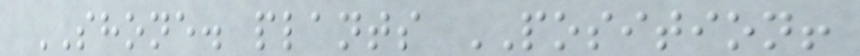SHONE. plants POSITION!
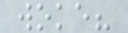woke?
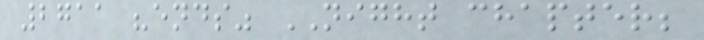2711 "ends" NIGHT chapter;
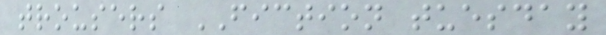trousers FICTION tuesday
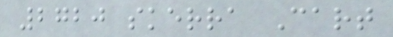2720 skerra Cart
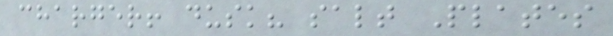charger! dusk? salt Plates
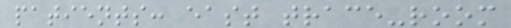patients: east trace-room
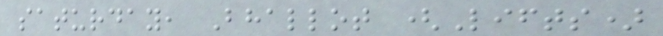saturday, Bhallot (Lifts)
